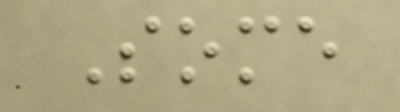Some
